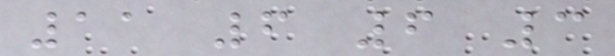11 6 6 3
